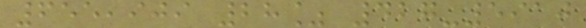655,909 28% 427-5910
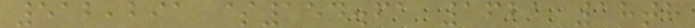512,291 $154.61 1621 18th
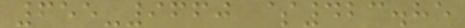655-9660 $423.85
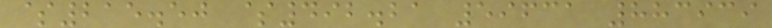$215.50 $492.21 59631 883939
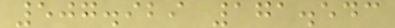507.929 171.543
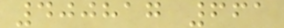400817 661
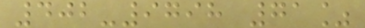402-9798 71%
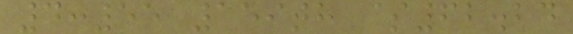4:55 159th $62.24
